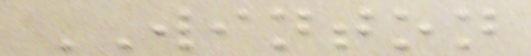WINTON
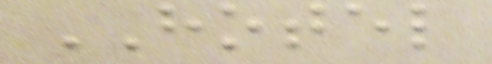HOTEL
